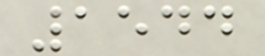1544
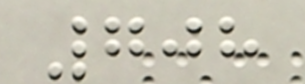708
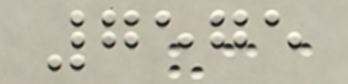7575
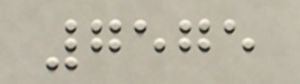7575
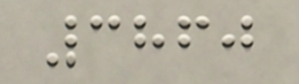3860
